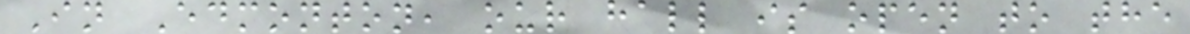In Edmonton, our hall is open to the
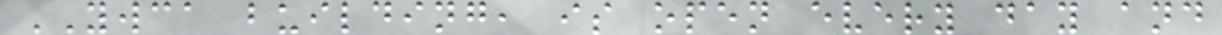YWCA building, is open every day and
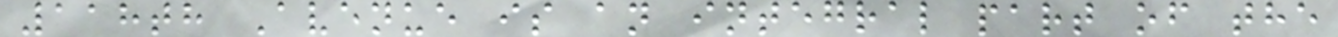118th Avenue is an integral part of the
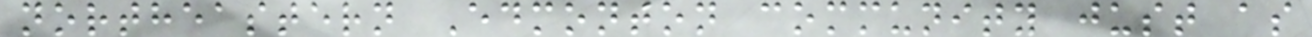northeastern Edmonton community just as
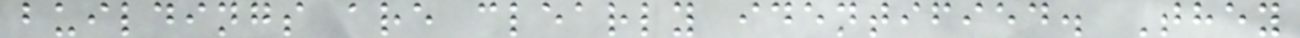buildings are clearly identified. They
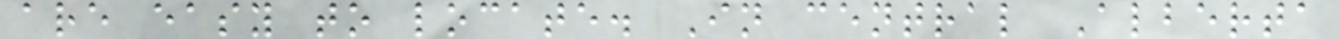are easy to locate. In central Alberta
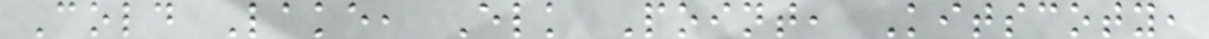Cold Lake, Elk Point, Kitscoty,
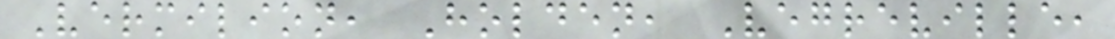Vermilion, Holden, Vegreville,
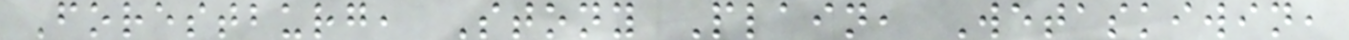Forestburg, Stony Plain, Wetaskiwin,
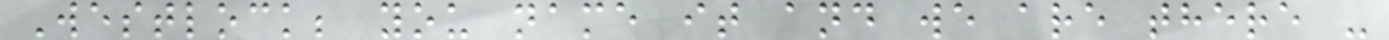Westlock; you name it and we are there -
